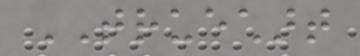TRUECHART
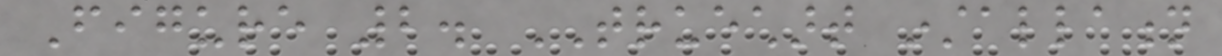Figure 2. TRUECHART installation
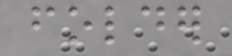folder
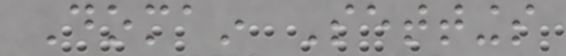Domain Settings
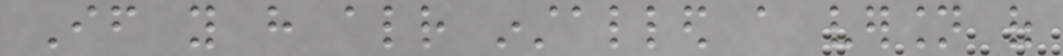If you have already installed a version of
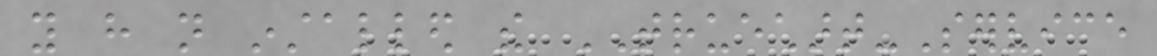you have not installed the TRUECHART-Service
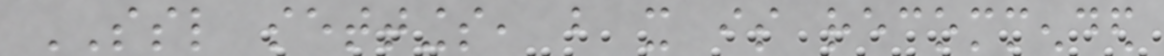SSL settings, but it is recommended
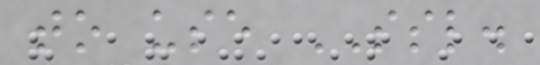to use SSL.
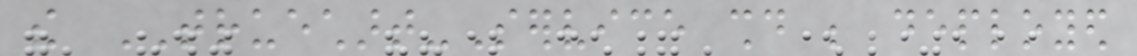the TRUECHART-Service should be deployed
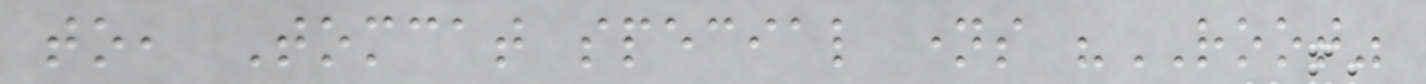to, Tomcat special names "ROOT"
